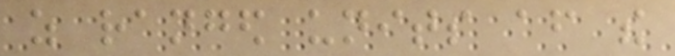as ranged units after the
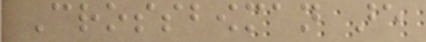Crossbowman are
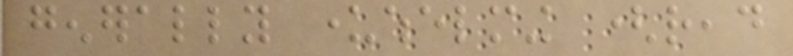generally underwhelming (read
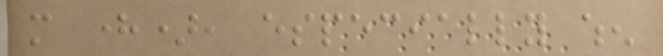more here), especially when
